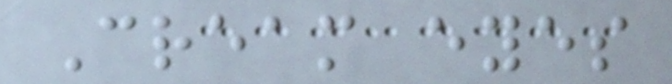Cream eyes
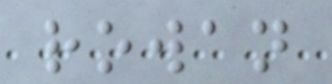rowan
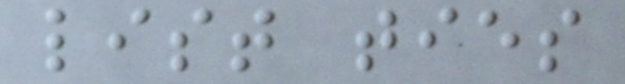list ties
